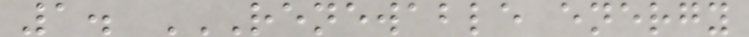1. RENEWABLE ENERGY
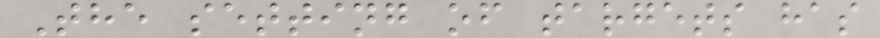The setting of targets has
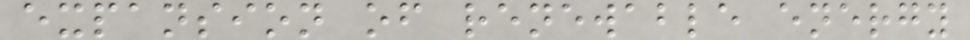expansion of renewable energy
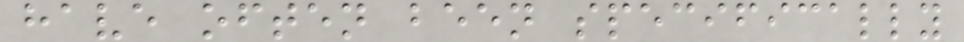have often been specifically
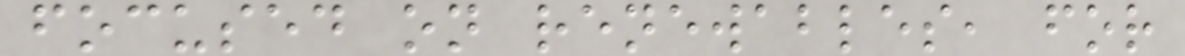focused on renewables, for
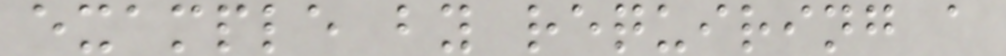example by requiring a
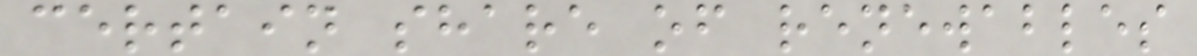certain share of renewables
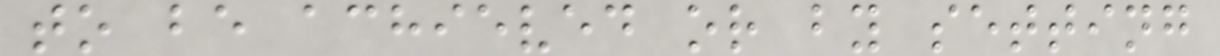to be achieved or by setting
